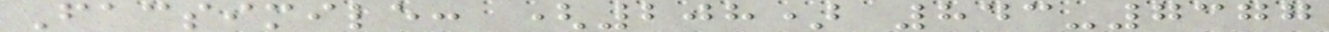Facsimile: (208) 843-7377
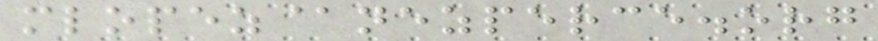mlopez@nezperce.org
